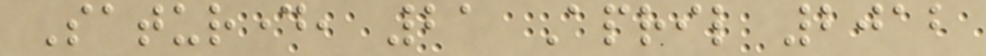Saturday, 21 April 2012
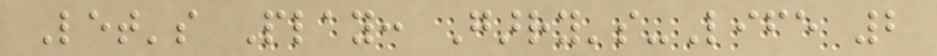Let's Play: Garry's-Life 2
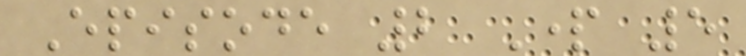Episode 2 Part 5
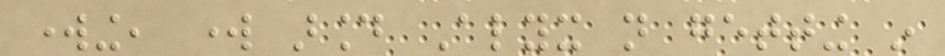working, work around Alyx not getting in
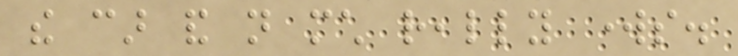the car and not much really works.
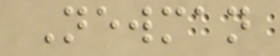Newman
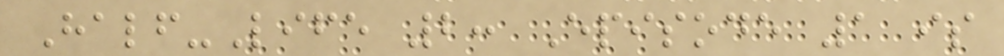Half-Life 2: Episode 1 is
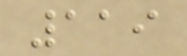119
